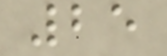25
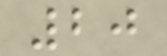20
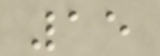15
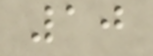10
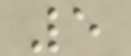5
